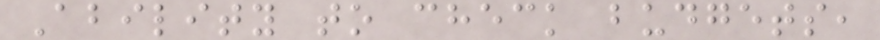Ability to check budgets,
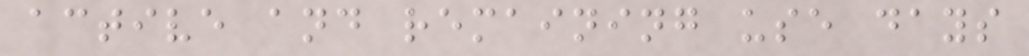active and remaining use days
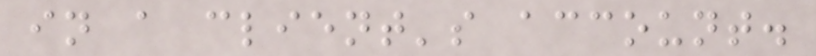in a client's account.
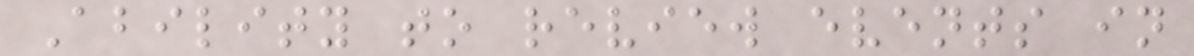Ability to review events in
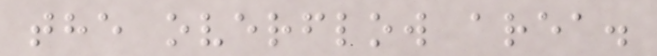the overflow area.
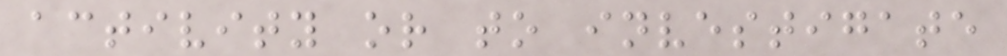activity or to investigate
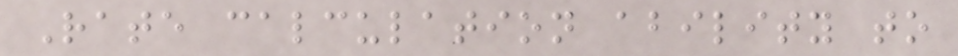Rate calculation ability to
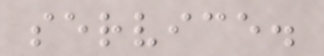service.
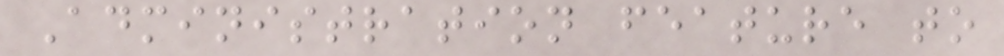Administration feature to
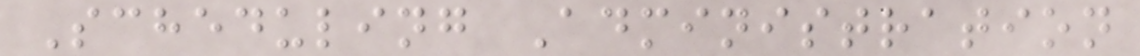Scheduling Administration
